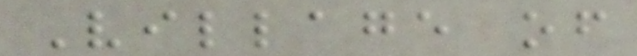Village of
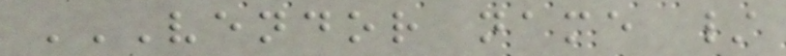VENDOR NAME /
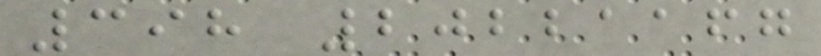398 20221167
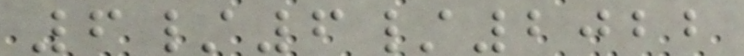6/6/2022
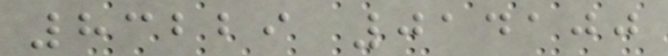83229 014100
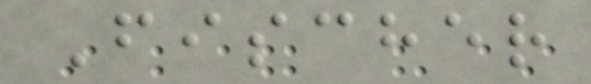Fischer
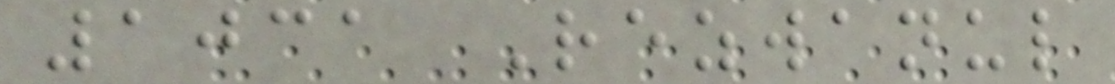1031 Rezwanul
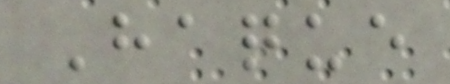Haque
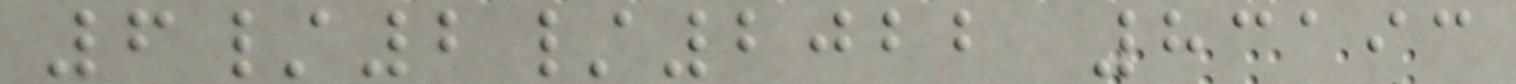6/2/2022 83193
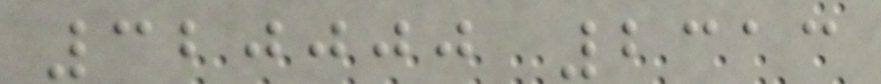320000 2313
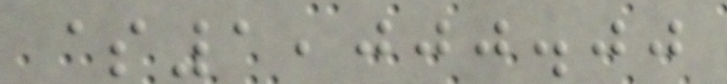$1,000.00
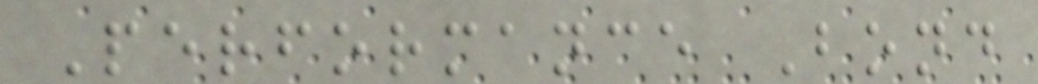Performance Bond
